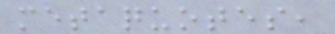metaquotes,
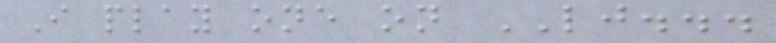I play one on LJ...
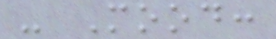- Mood:
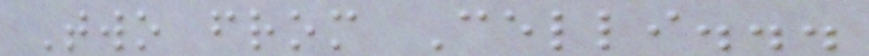Two from Celli...
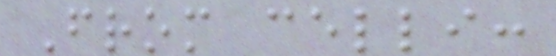From celli:
